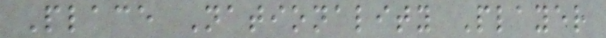Place Nationality Player
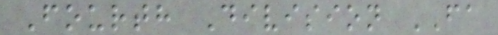Fourth Division FA
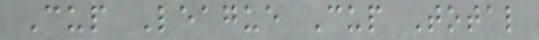Cup League Cup Total
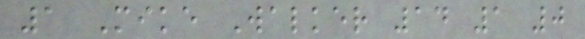1 Mike Walker 14 1 0
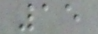15
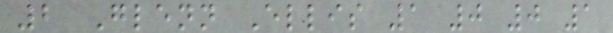2 Glenn Ellis 1 0 0 1
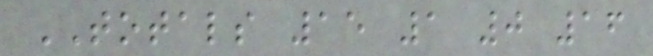TOTALS 15 1 0 16
